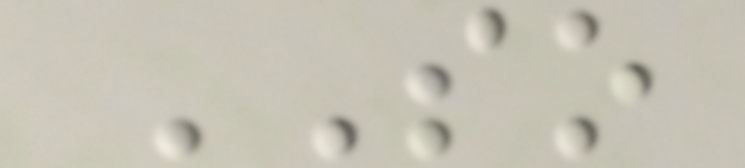SO
